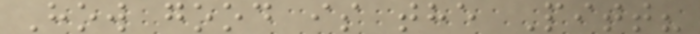How good is the Pitt?
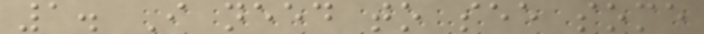1. I need to see some
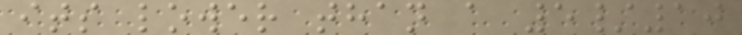its lower than a 5/10
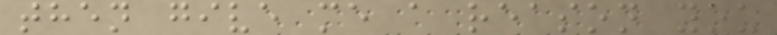then give me a reason you
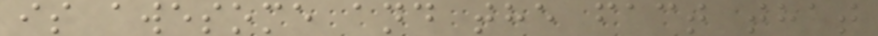is awesome and the fact that
